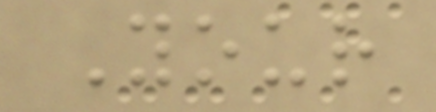Your
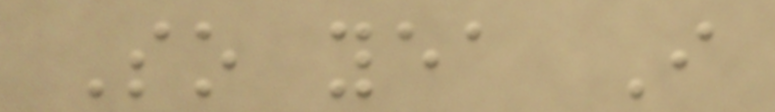So yea I
